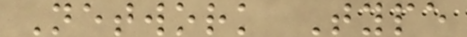Network Type
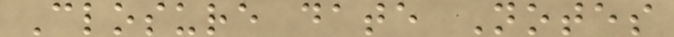Closure date Notes
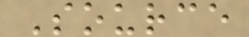Source
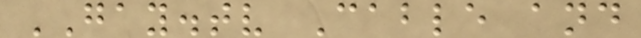GAY.tv Cable and
